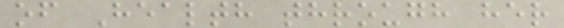of Health through her
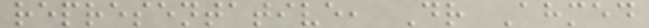representative, Dr Ahmed
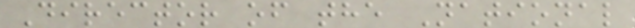Director of the National
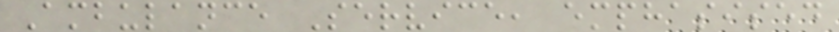Ambulance Service, emphasised
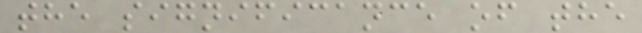the significance of the
